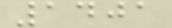1401
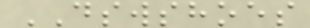DSWSHOES
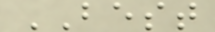BEST
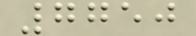7750
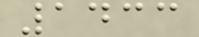1433
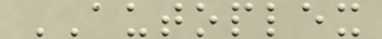AUTOPLEX
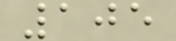105
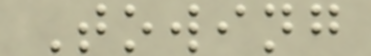Towing
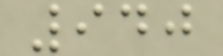940
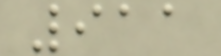911
